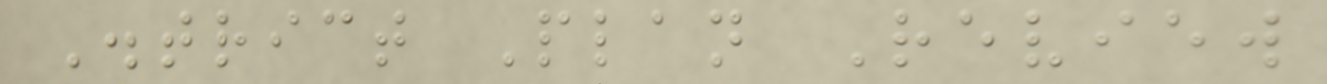District Plan Review
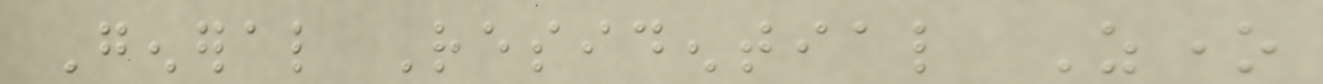General Residential Zone
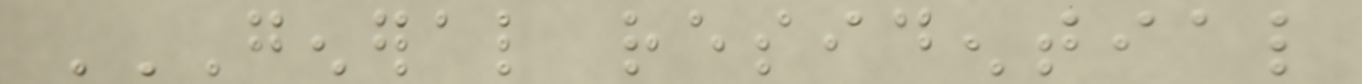GENERAL RESIDENTIAL
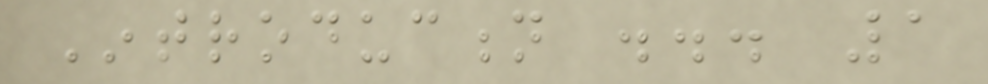Introduction ... 1
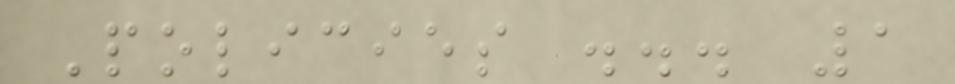Policies ... 1
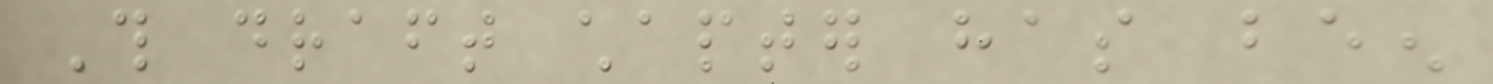This draft chapter has been
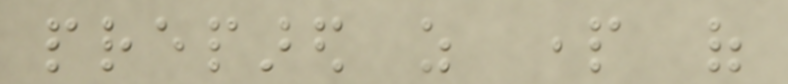prepared as part of
